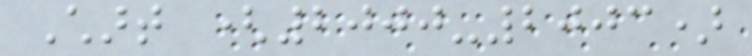Chart (2000-2003)
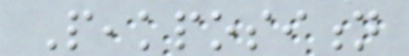Peakposition
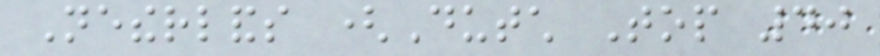Netherlands (Dutch Top 40
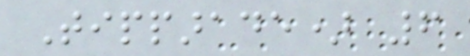Tipparade) 6
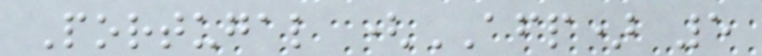Portugal (AFP) 5
